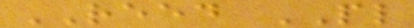REED PL
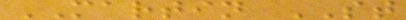MARTIN ST
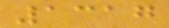1317
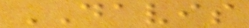DAVIS
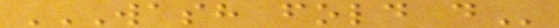WASH FOLD D
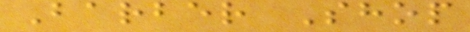Barber Shop
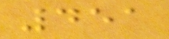451
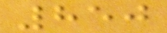850
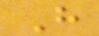H
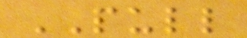PULL
